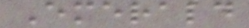Emerald
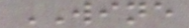WINE
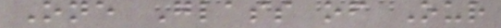One Glass of Our
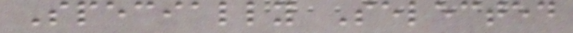Specially Selected
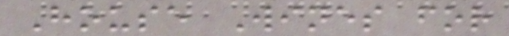House Wines for
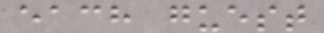each guest
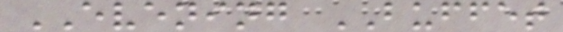EVENING BUFFET
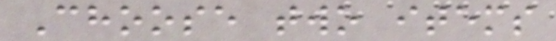Choose two items
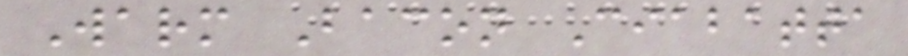Warm Bacon Ciabatta
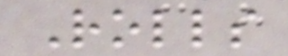Rolls
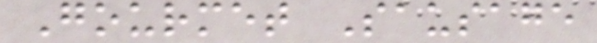Gourmet Sausage
